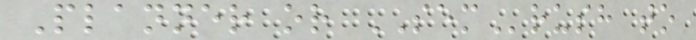Planner or SEMrush to
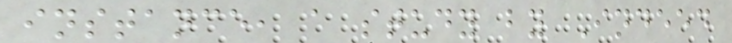instance, a study by Indeed
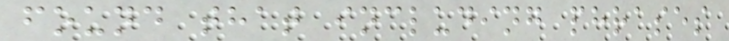found that including phrases
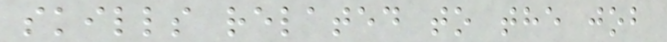skills related to the job
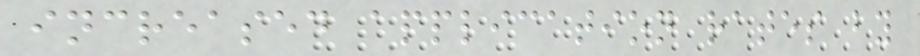increased application rates by
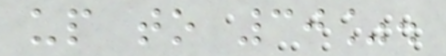up to 30%.
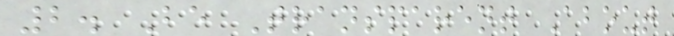2. Be Transparent About
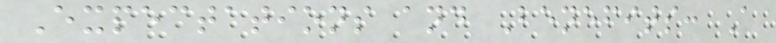Expectations and Benefits: A
